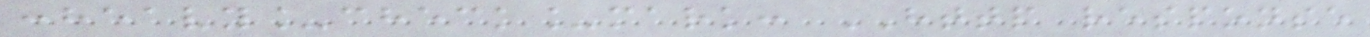:heavy_check_mark: HTTP response
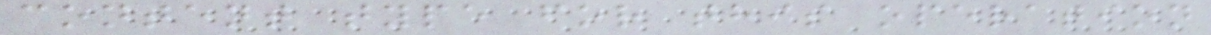content type for this operation
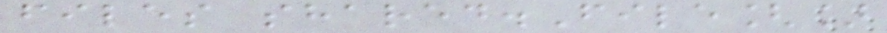files shared.File[]
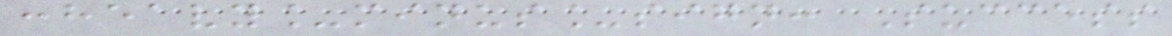:heavy_minus_sign: Success
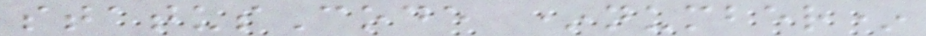statusCode *number*
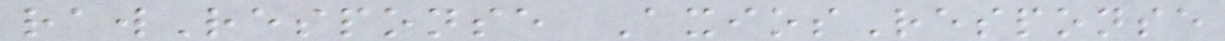rawResponse AxiosResponse
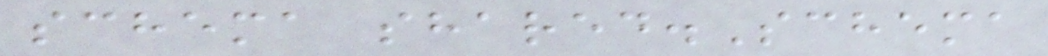schema shared.Schema
